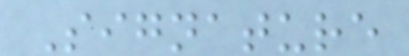Signature
